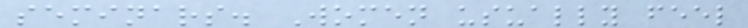seminars. Women usually feel
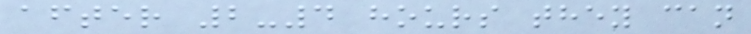after 2-4 hours they can
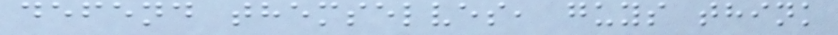defend themselves, guys think
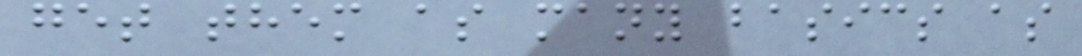get them as many basics as
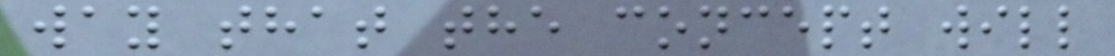way that the concept will
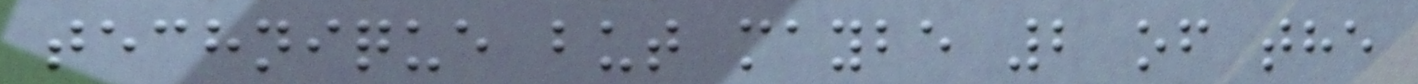technique but maybe 2 of the
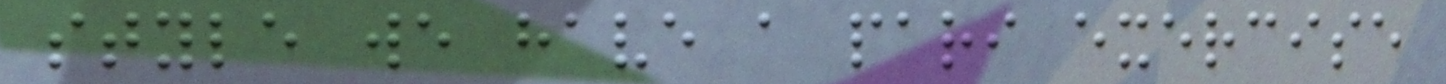style we have a pari exercise
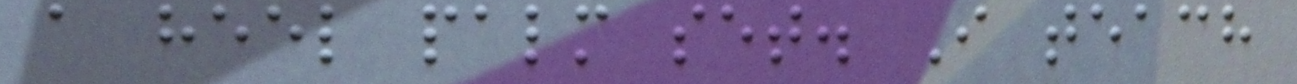a heel palm set. I teach
